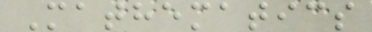Mathematics
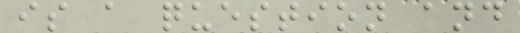is a question and
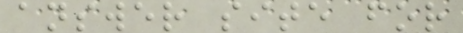answer site for
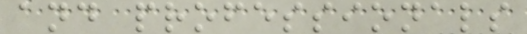and professionals
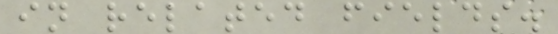in related fields.
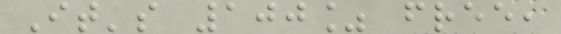It's 100% free,
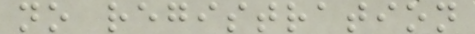no registration
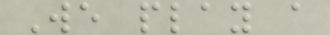We play a
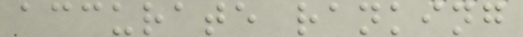accurate ranking
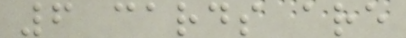6 cards are
